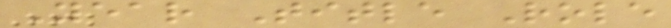Year Title Role
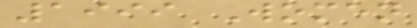1999 Women
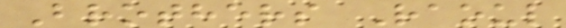Brothers Raoul
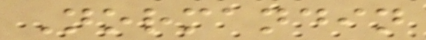Normandin
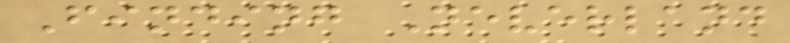Finding Neverland
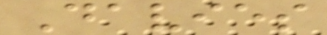Davies
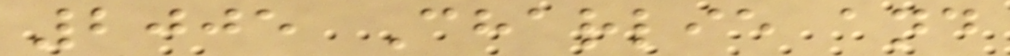2005 Charlie and
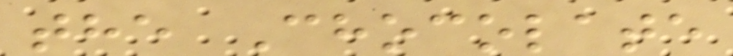the Chocolate
